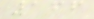166
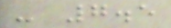- 7.5
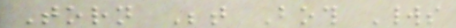Torn Between Both Worlds
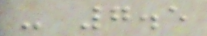- 7.5
